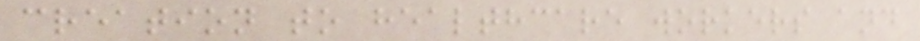creation to healthcare workers and
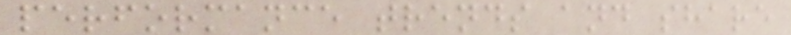performance trends and share
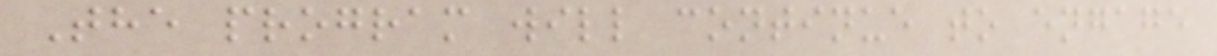The program will continue to engage
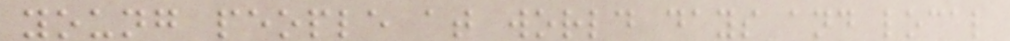young people at world days and local
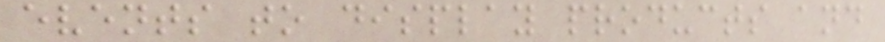events to display products and
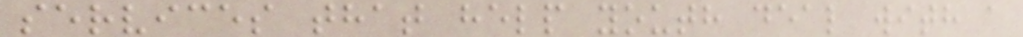services that help youth deal with a
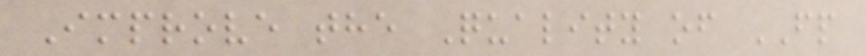Improve the Quality of FP
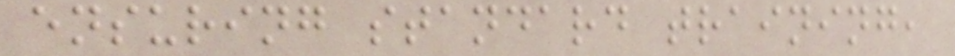ensuring standard training,
